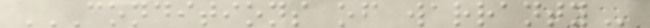CONDITIONS OF WARRANTY
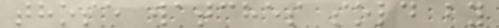those watches sold by
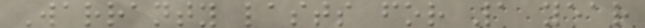Warranty lasts for 1 year
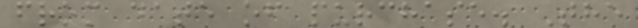from date of purchase. The
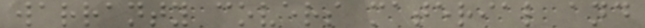warranty covers material and
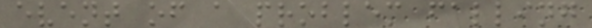event of a problem falling
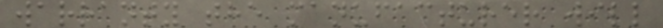warranty the manufacturer will
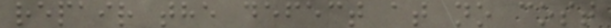repair the defect at no cost
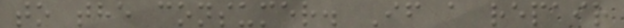to the consumer. If a repair
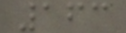163
